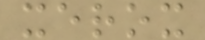xerox
